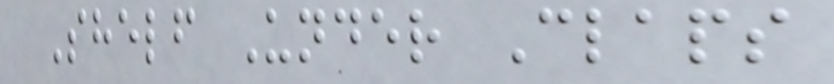Shelf Under Claps
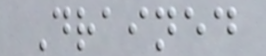Drained
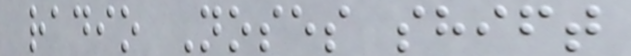radio Noses shift
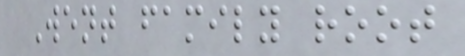Went family root
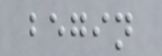begin
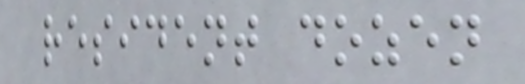resident dozen
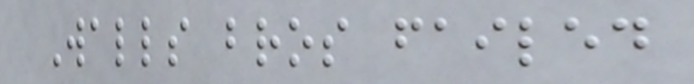Walls bros failed
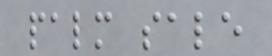palm sale
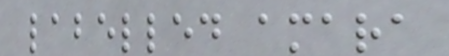labelled amara
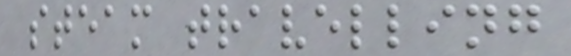steam travelling
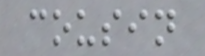cousin
